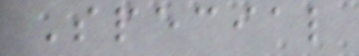Special
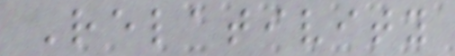Relativity
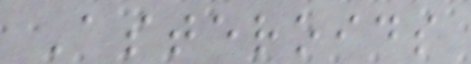Asteroids
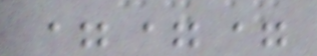===
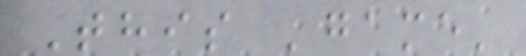This 'game'
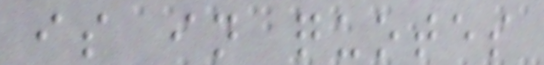is in quotes
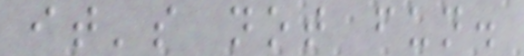it's not fun.
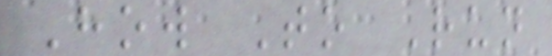How To Run
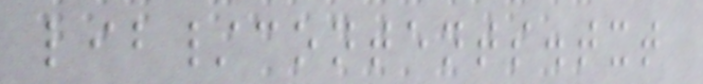lib/contents.txt
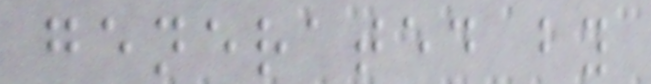generated by
